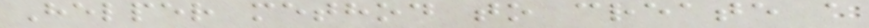Helper method to create a
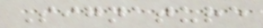Signature
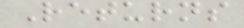Returns
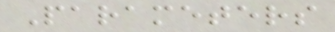Parameters
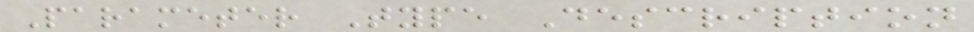Parameter Type Description
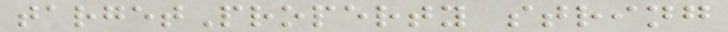targetProperty string
